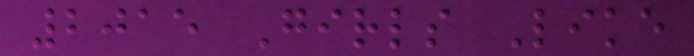2015 Girls Like
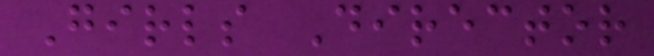Girls Director
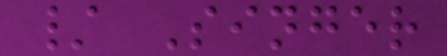/ Singer
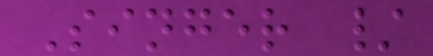Singer /
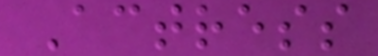Actress
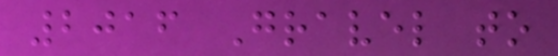2016 Gravel to
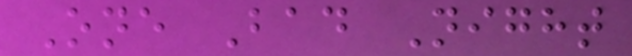One Bad Night
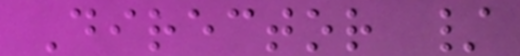Director /
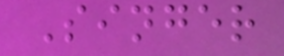Singer
